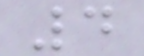4
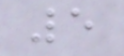5
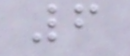6
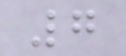7
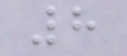8
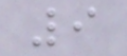9
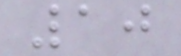10
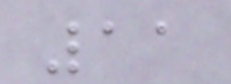11
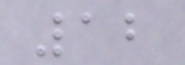12
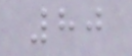80
